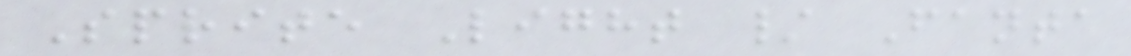Sprite Light / Fanta
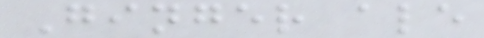Ginger ale
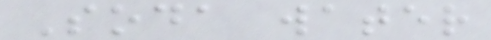Soda water
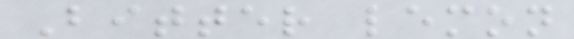Bitter lemon
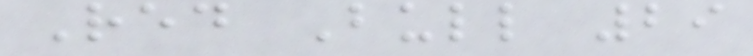Red Bull 29
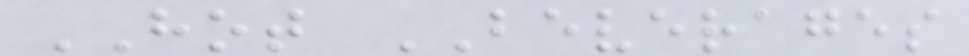HOT BEVERAGES
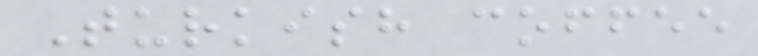Turkish coffee
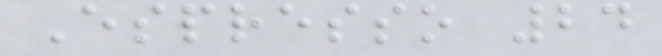Espresso 24
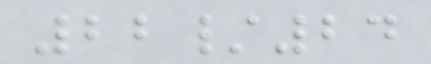22/24
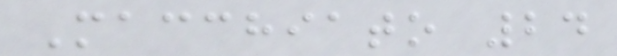Macchiato 24
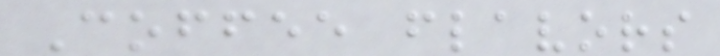Coffee flavors
